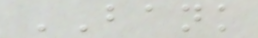BANK
